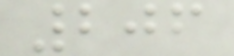206
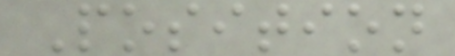Position
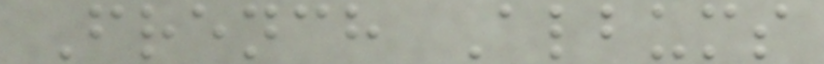French Albums
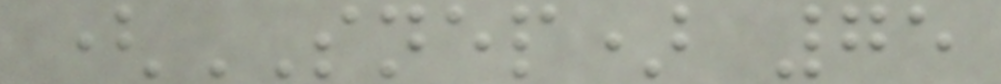(SNEP) 75
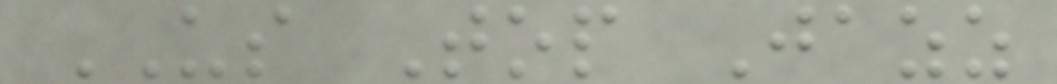US Top Jazz
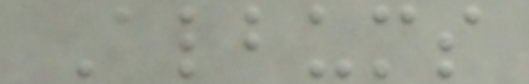Albums
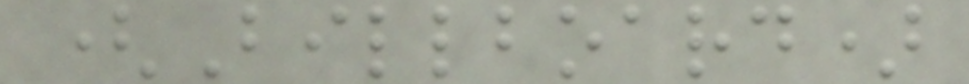(Billboard)
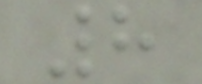8
